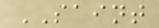SAINT
